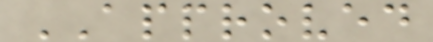APPROVED
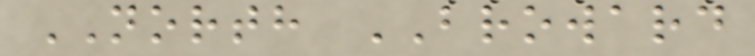NORTH BROWARD
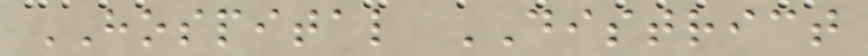HOSPITAL DISTRICT
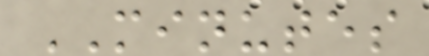MINUTES
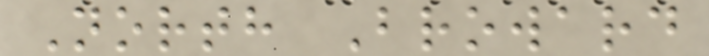North Broward
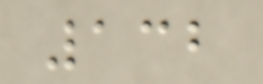132
